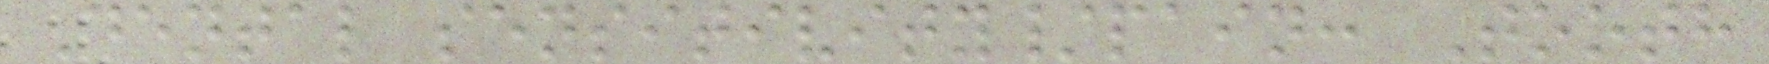Dental sensitivity/pain: Tooth
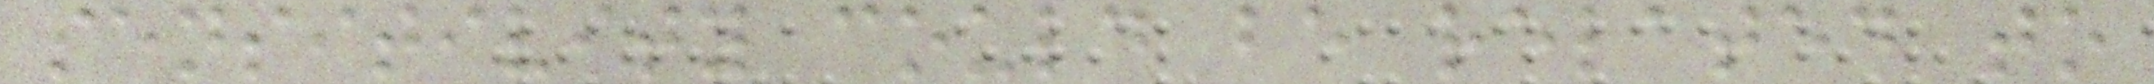sensitivity could be related to
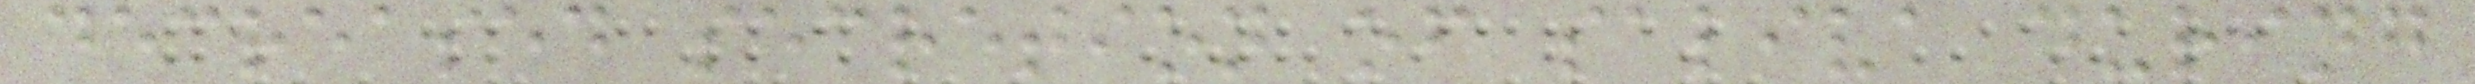decreased secretion of saliva during
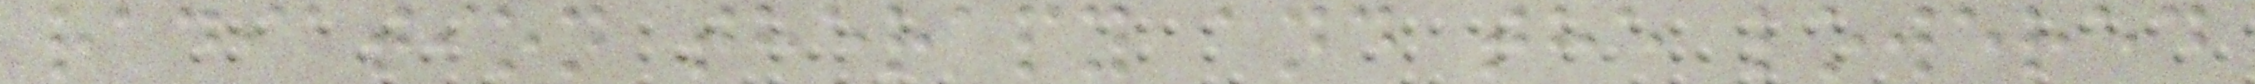radiation therapy and the lowered
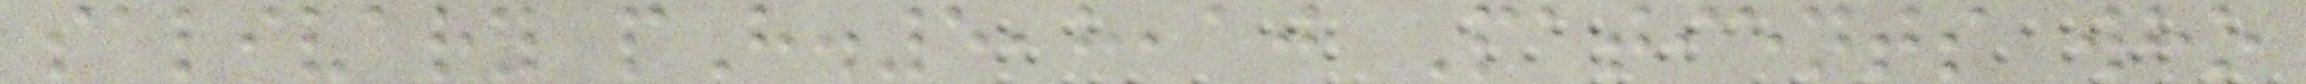salivary pH.5,8,10 Patients who
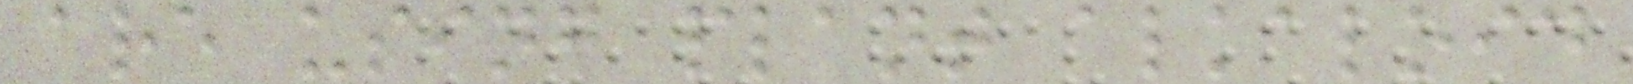are using plant alkaloid
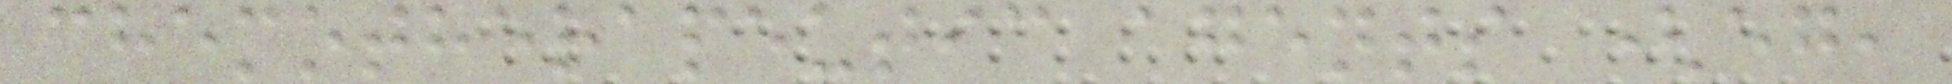chemotherapeutic agents (eg,
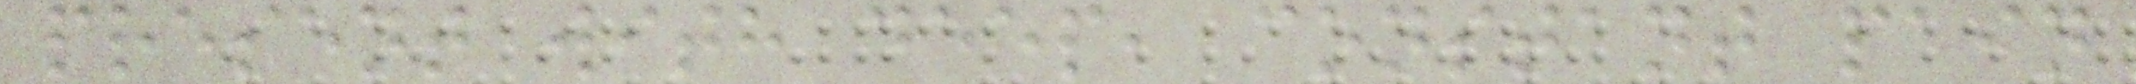present with deep, constant pain
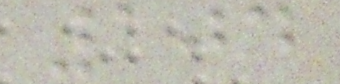104
